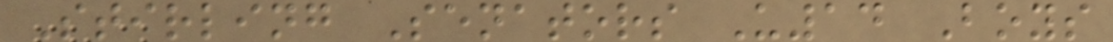Stirling Senators U14 Boys
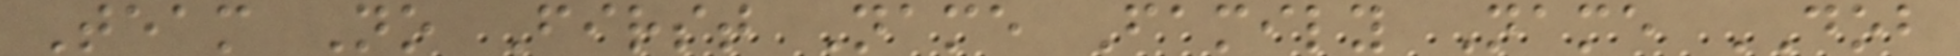Team No First Name Family Name DOB
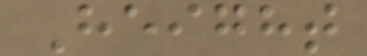Height
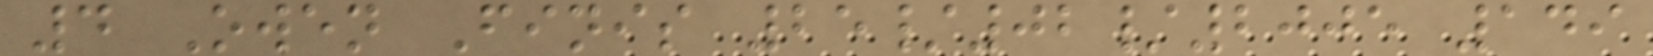4 Owen Finis 25/02/2005 149
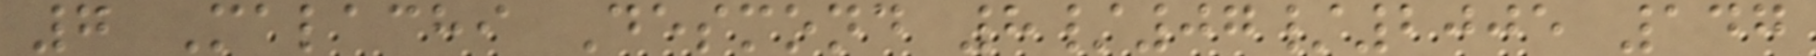7 Malachi Desmond 8/07/2005 147
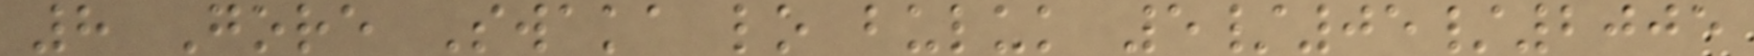8 Gore Swaka lo buluk 5/05/2005
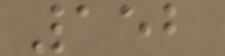152
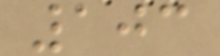103
